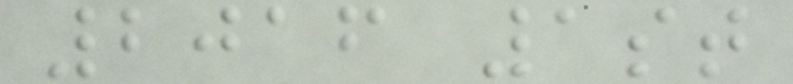2016 1st
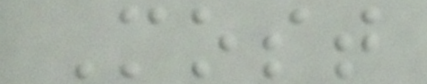Most
